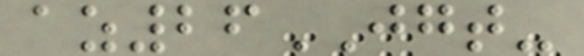az26JGT-
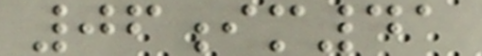06im41
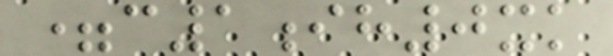=c1ih0xk
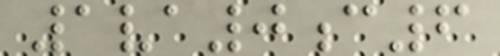1va0c6
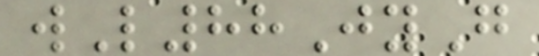wL88JyG
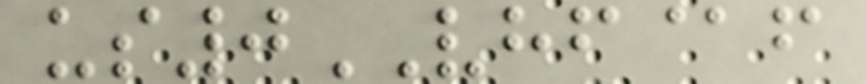us0VHF@f
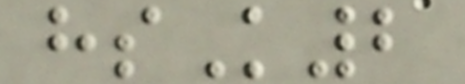hsK2
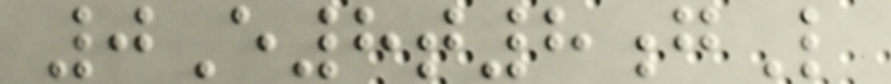0E8t8gL
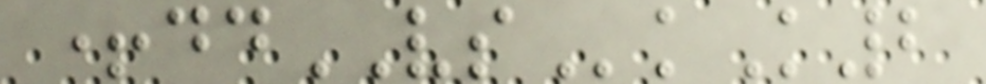+ddVSkK2
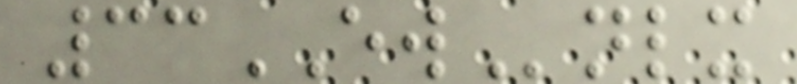33EWnlx
